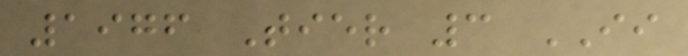1976 Tier 3 II
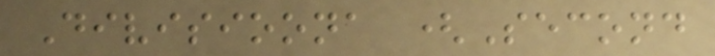Divisioona (Second
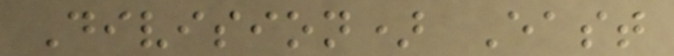Division) East
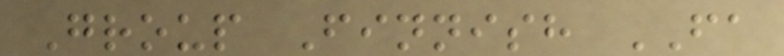Group Finnish FA
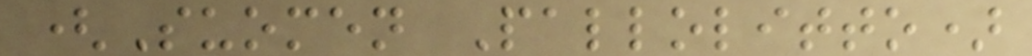(Suomen Pallolitto)
